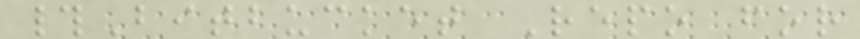#Bitbucket Repo for
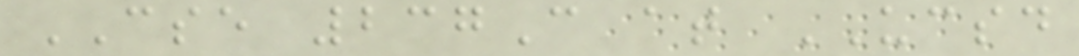CSE 237C at UCSD
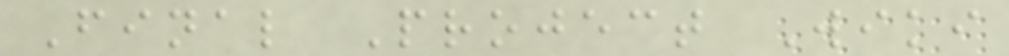Final Project Wiki
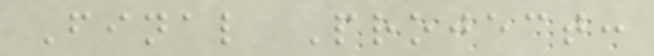Final Project:
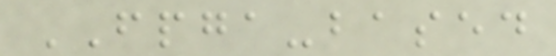FPGA-based
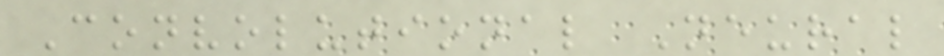Convolutional Neural
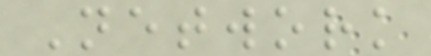Network
